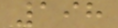198
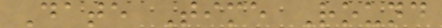Date Time Round
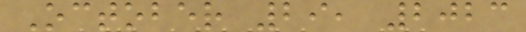October 29, 2023
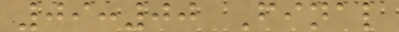09:00 Final
